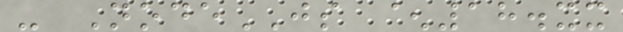- NodeJS ^18.xx
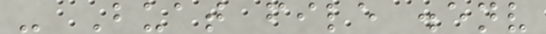- Buat file .env
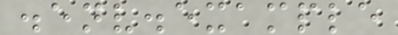.env.example
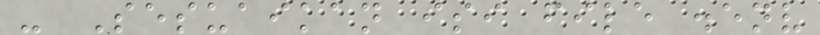- Sesuaikan isi file .env
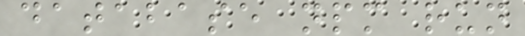database npm run
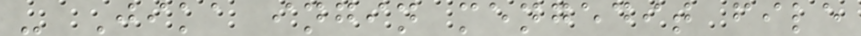- Jika ingin mengedit file
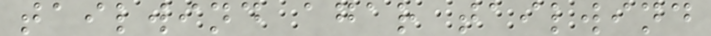tailwind agar tailwind
